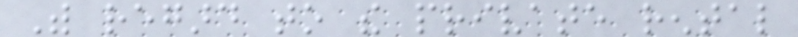With regard to the private rental
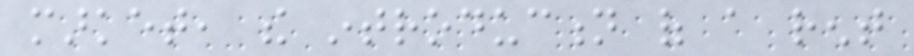market, the introduction of a rent
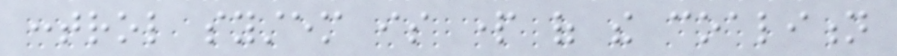control system is part of the coalition
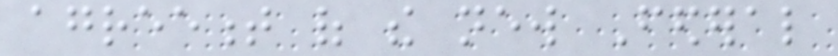agreement of the new Federal
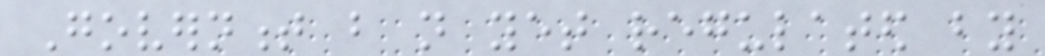Government but not yet regulated by
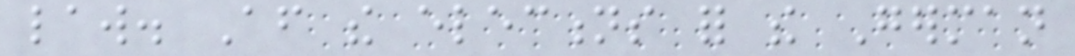law. After the elections for the German
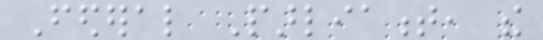Federal Parliament, the
